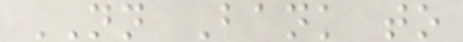NN Bank to
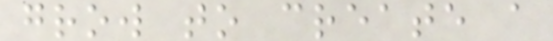grow to create a
